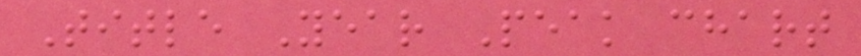Title Year Peak chart
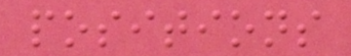positions
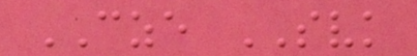CZE SVK
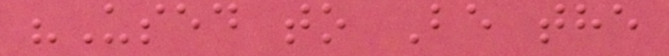"Used to Be the
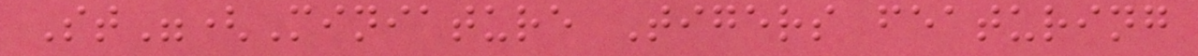St"(Miniature Tigers featuring
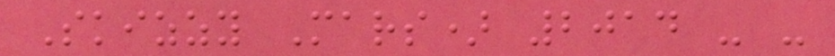Skizzy Mars) 2014 - -
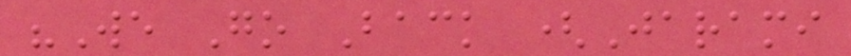"We Go Back (Jarami
